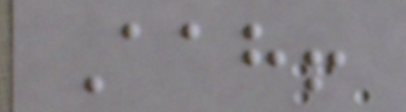Aah!
